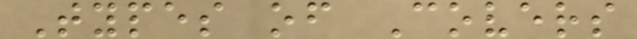Types of Covers
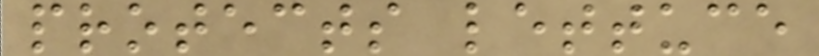protects lettuce
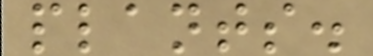plants.
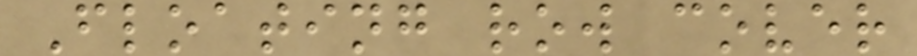Floating row cover
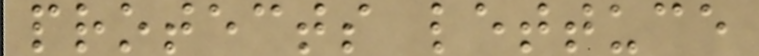protects lettuce
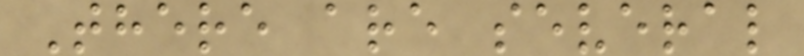There are several
